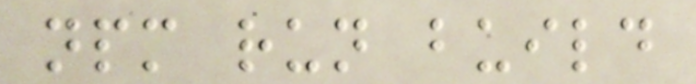npm run build
